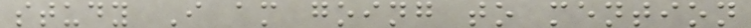study I am going to mention
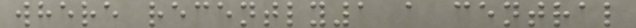where recently1 a central
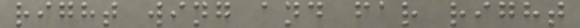right wing and far right
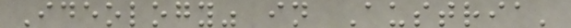Ideology" in Austria'
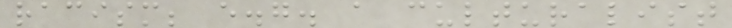racism; e.g. a culturalist
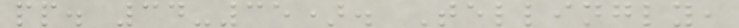pp. 34-35). Tellingly,
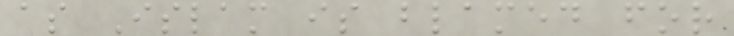as Islam is blamed for
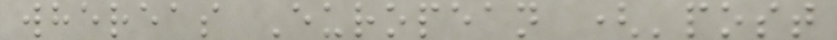whereas European ('post
